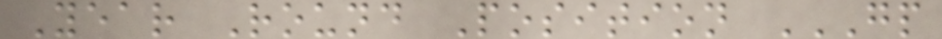Year Round Position GP
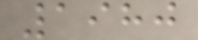1980
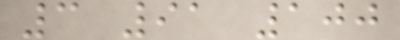3 91 100
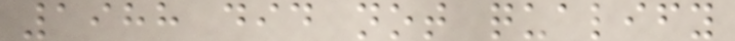1988 did not qualify
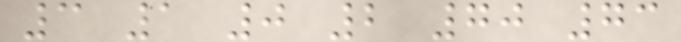3 1 0 2 70 73
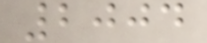2004
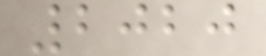2020
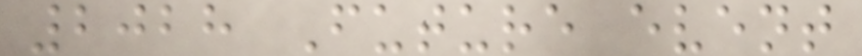2028 Future event
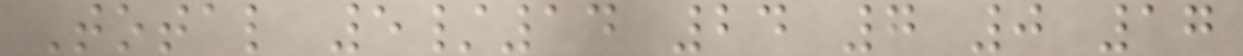Total 5/14 24 7 0 17
